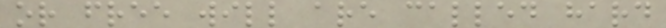or free will are called hard
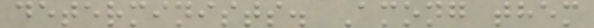determinists. Among them
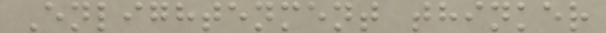Enlightenment thinker
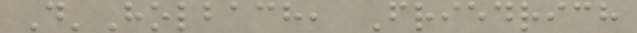D'Holbach, Friedrich
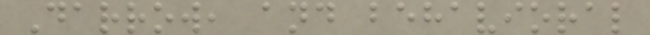Darrow, and behavioral
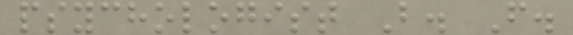psychologist B. F.
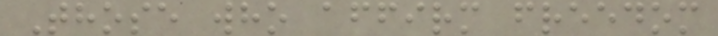Those who affirm freedom
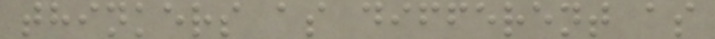thinkers as different as
